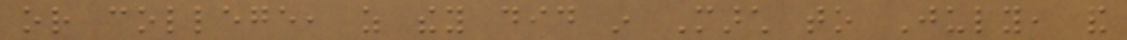or college, as they did in March to July, and
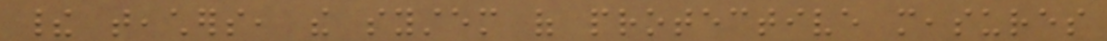their teachers, the system of protective measures
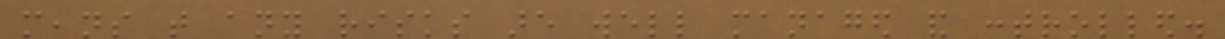means that any risks are well managed and controlled.
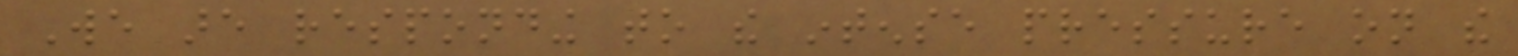We are responding to the intense pressure on the
